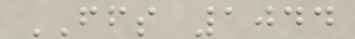FFS 1044
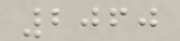2060
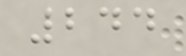244
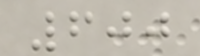600
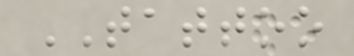TATTOO
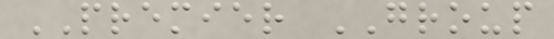PREMIER GROUP
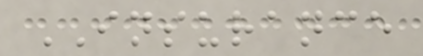INSURANCE
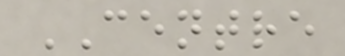CENTRE
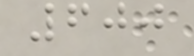600
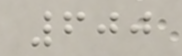600
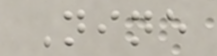Nine
